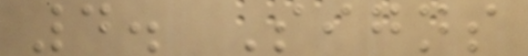4. Signs
